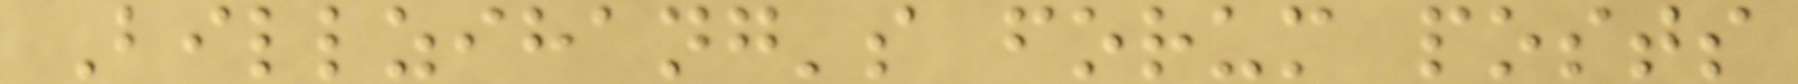Billzihang's forum posts
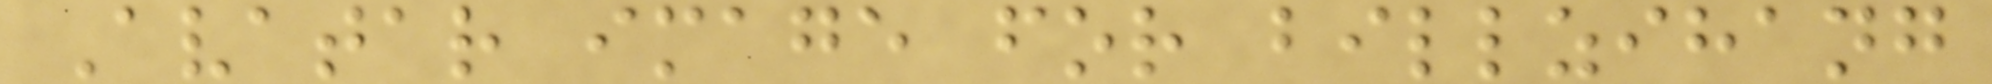Avatar image for billzihang
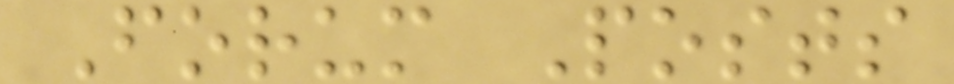Forum Posts
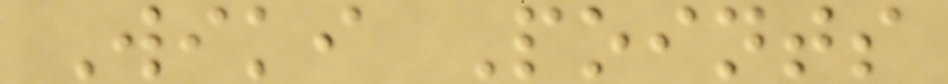Wiki Points
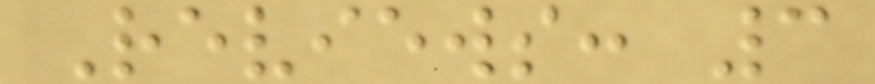Reviews: 3
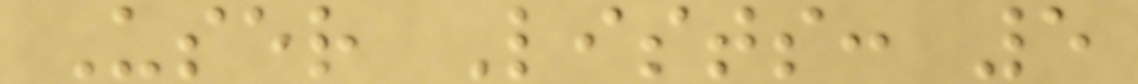User Lists: 5
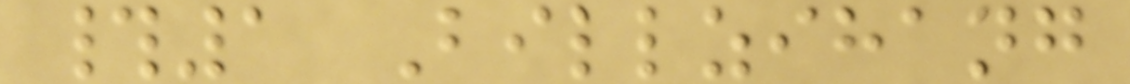#1 Billzihang
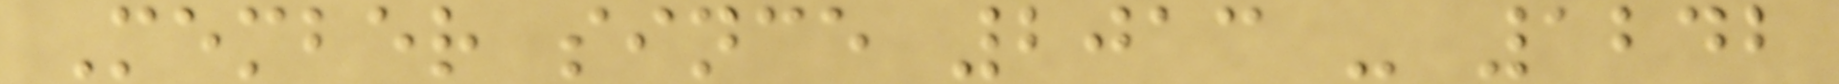Member since 2013 - 1242
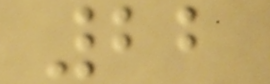22
